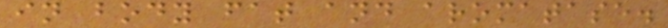in body fat and aromatase.
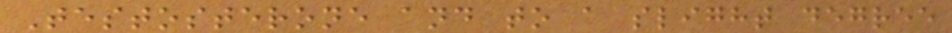Testosterone and to a slight degree
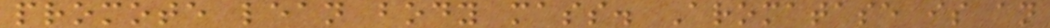promote lean body mass. Aromatase is an
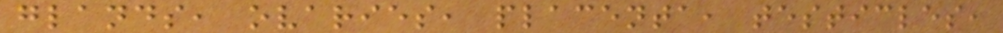glands, ovaries, placenta, testicles,
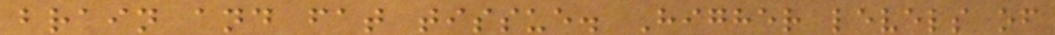brain and fat tissue. Higher levels of
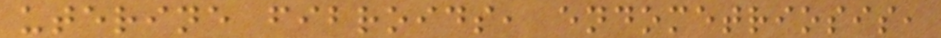uterine fibroids, endometriosis,
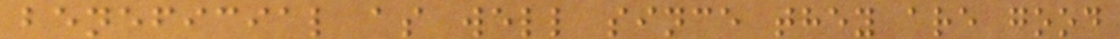beneficial as well since they are good
